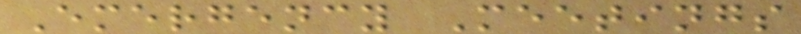Emergency Meetings
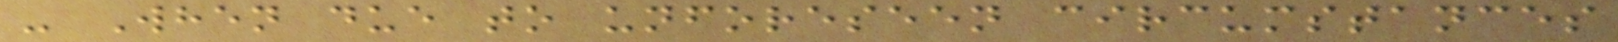- When due to unforeseen circumstances
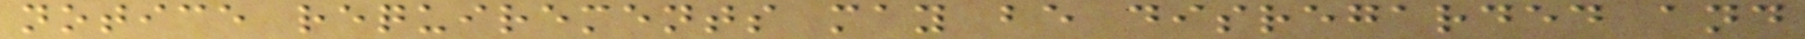notice requirements may be disregarded and
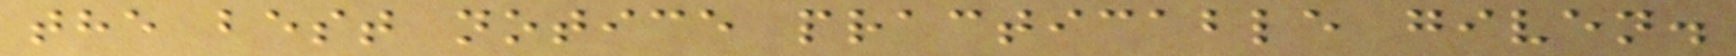the best notice practicable given.
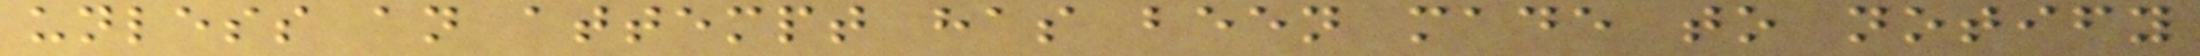unless an attempt has been made to notify
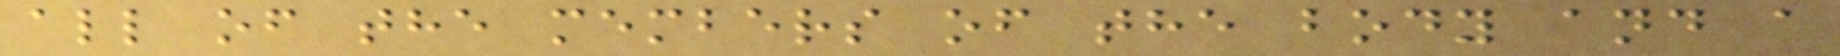all of the members of the body and a
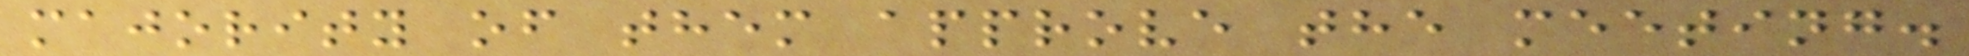majority of them approve the meeting.
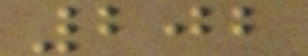202
